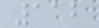112
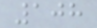108
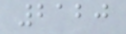2120
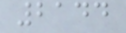2144
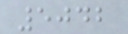5042
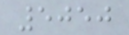5050
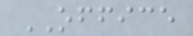OFFICE
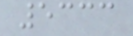5333
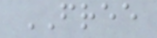FREE
